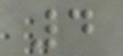4
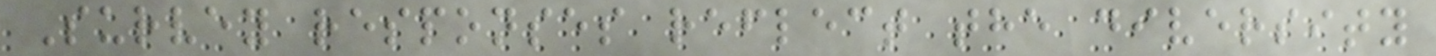Survey responses reflect the diversity
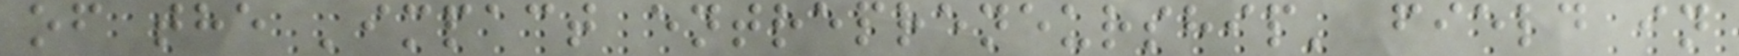of the 'impact entrepreneurship' field in
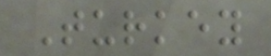Turkey
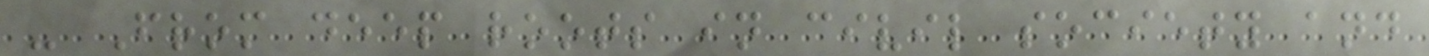- From deep roots in civil society and
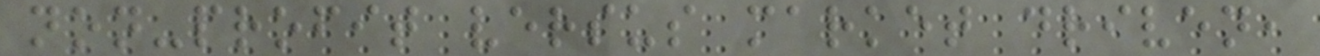non-profit versus market driven,
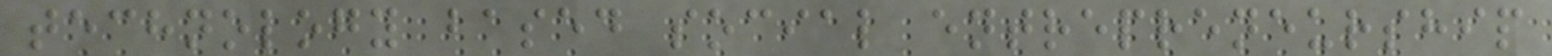technology based social entrepreneurship
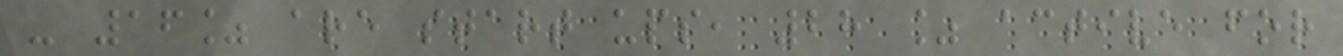- 16% are start ups, 28 % active for
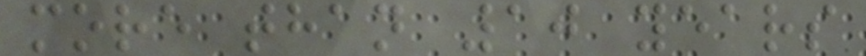more than 10 years
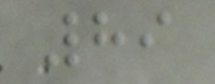89
